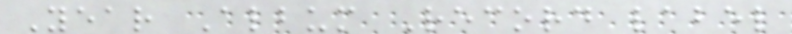Year Album Record label
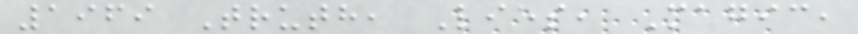1969 Truth, Lies, Magic,
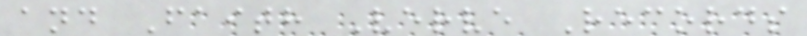and Faith Verve Records
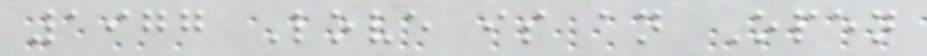1977 Love is an Open
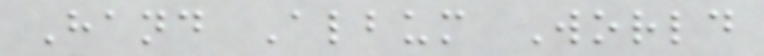Hand Album World
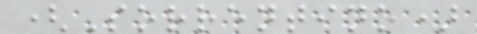(Sorrentino)
